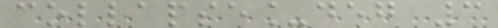collapse_deg 3
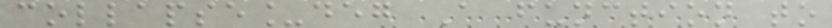collapse_deg A function to
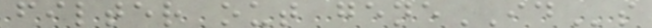filter out geneIDs
